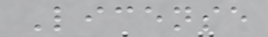License
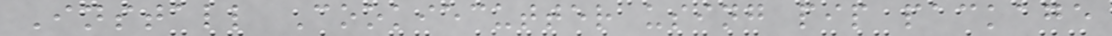Install Cookiecutter using pip package
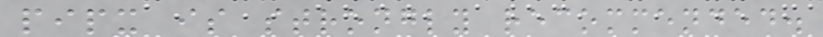pipx is strongly recommended.
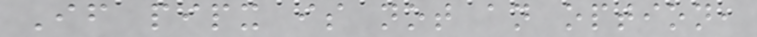If pipx is not an option,
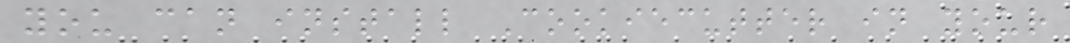you can install Cookiecutter in your
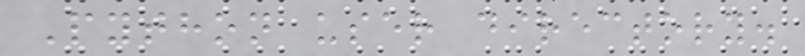Python user directory.
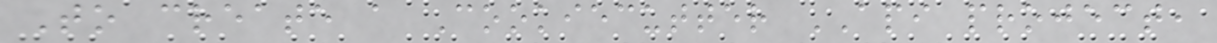To create a Cookiecutter API project,
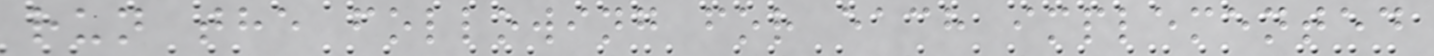run the following for each implemented
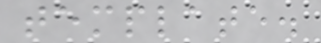template.
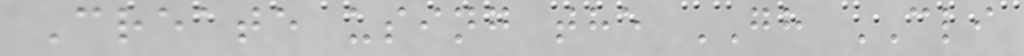Create using the GH CLI
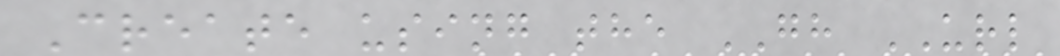Create using the GH URL
